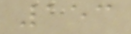153
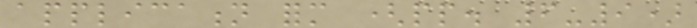application form (pp. 6-9)
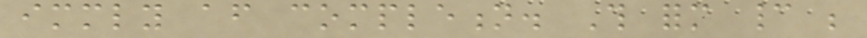immediately after completion. This form cannot be
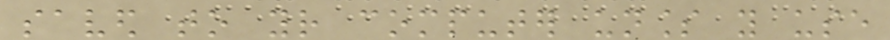saved to your computer unless you use
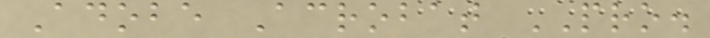Adobe Acrobat PRO.
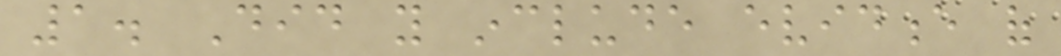1. Did you include evidence of
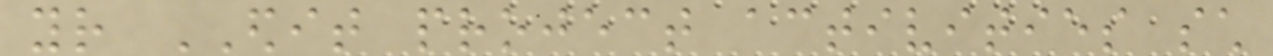your EDIT project activities such
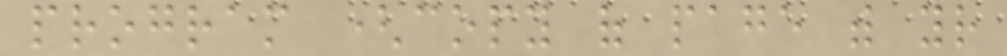program (copy of page with your
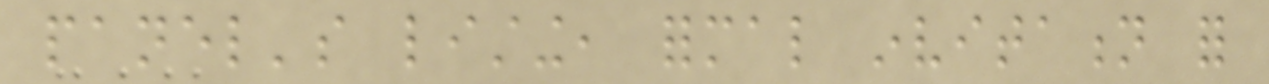panel's listing, formal invitation for
